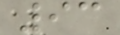93
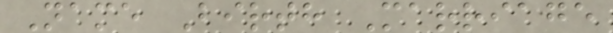Name Birth Marriage
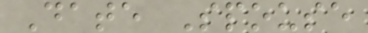Date Spouse
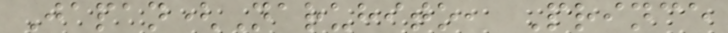Japan(Naruhito, Prince
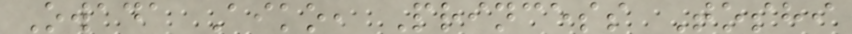Owada Aiko, Princess Toshi
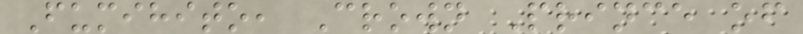Fumihito, Crown Prince of
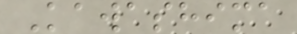Kawashima
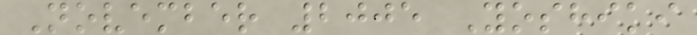November 2005 Yoshiki
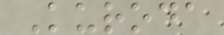Kuroda
